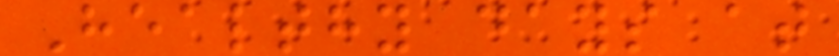Healthy days at
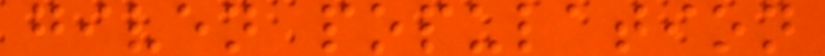given population
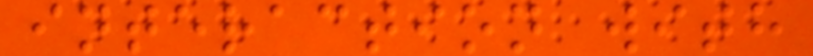interaction with
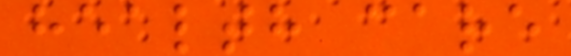health care
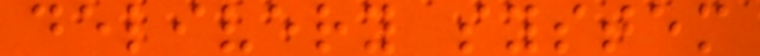delivery system
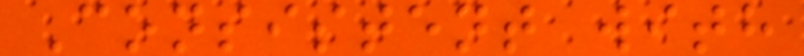Consistent with
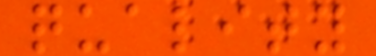quality
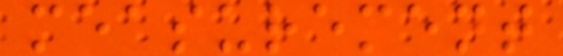measurement
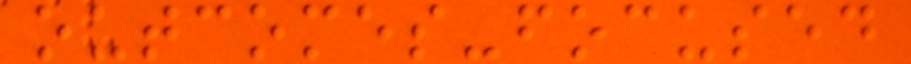outcomes-focused
